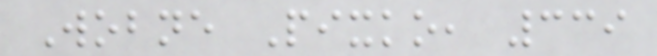Wobne Pixko, 339
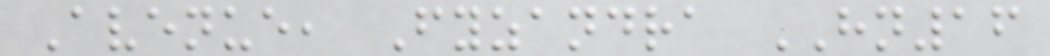Avenue, Fyzandra HN16
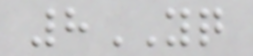8YQ
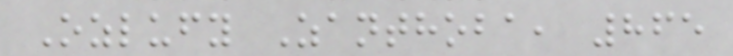Ozlufy Zanthoba, 865
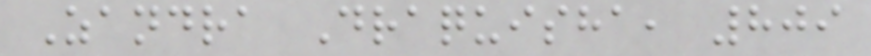Zandra Draquisha, 809
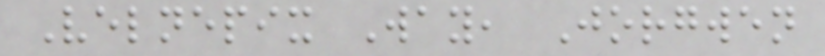Velnepix Way, Jorgwen
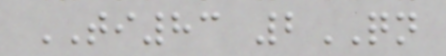TI83 2QN
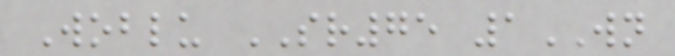Woblu SR75 1WN
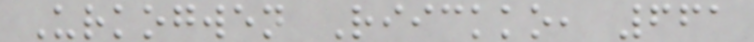Urkogwen Riickko, 661
